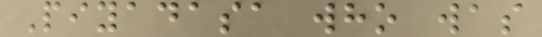Piyadasa who was
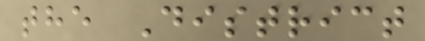the District
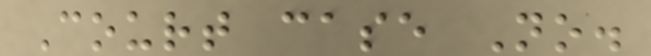Court case No.
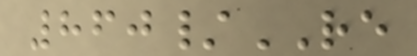860/RE
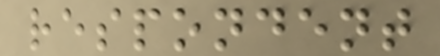respondent
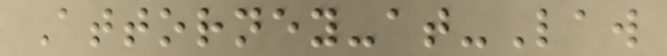Attorney-at-Law
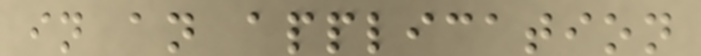in an application
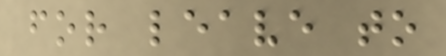for leave to
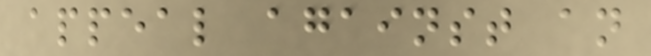appeal against an
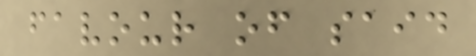favour of said
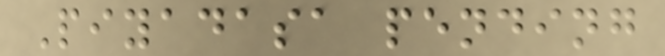Piyadasa pending
